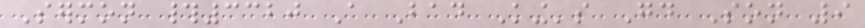Sermon #3320 A Bad King's Good Son 9
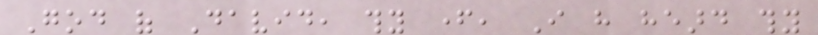God of David, thy father, I have heard thy
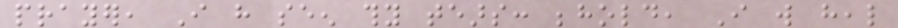prayer, I have seen thy tears: behold, I will heal
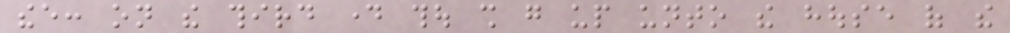thee: on the third day thou shall go up unto the house of the
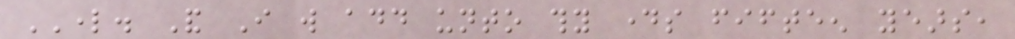LORD. And I will add unto thy days fifteen years,
